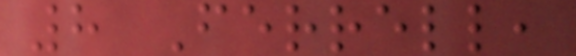8 Ferrell,
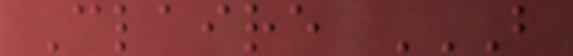Claire B
